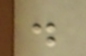.
